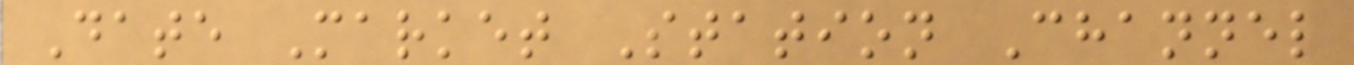Date Market Station Channel
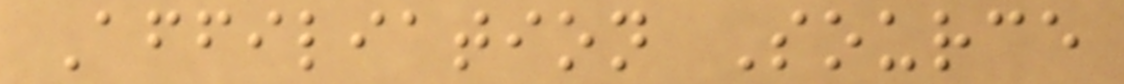Affiliation Source
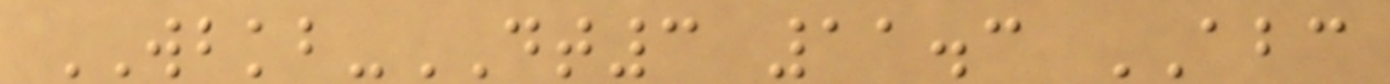WBKB-DT3 11.3 ABC
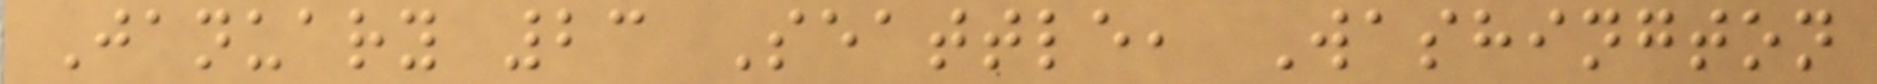January 23 Seattle, Washington
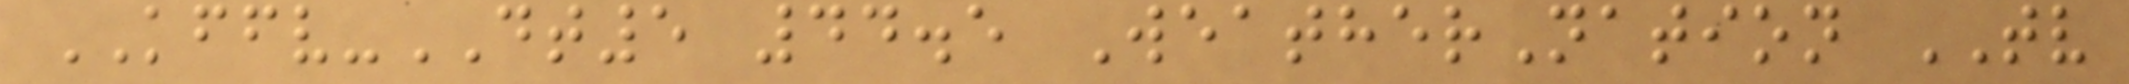KFFV-DT5 44.5 WeatherNation TV
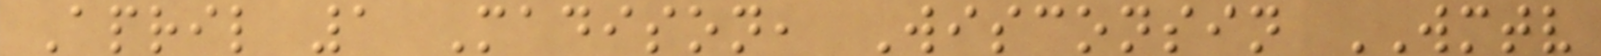April 1 Madison, Wisconsin WMTV
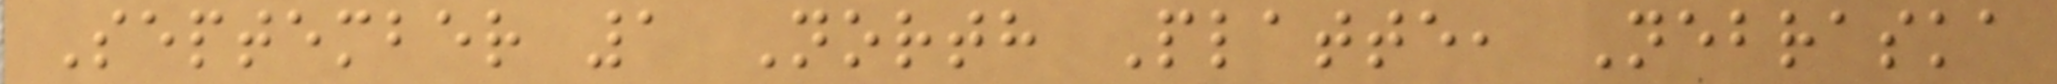September 1 North Platte, Nebraska
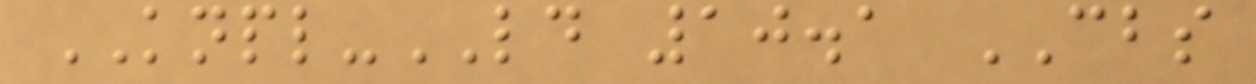KNPL-LD 10.1 CBS
